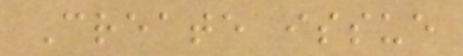Create issue
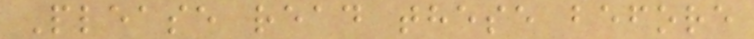Please read these before
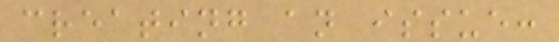creating an issue:
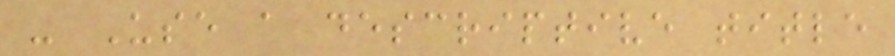- Use a descriptive title
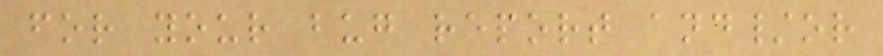for your bug report and/or
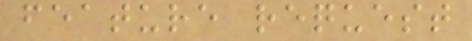feature request
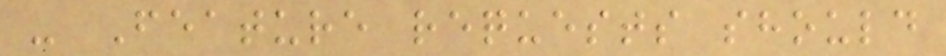- Feature requests should
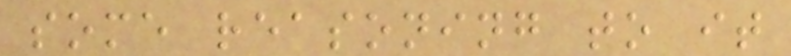some reasoning to it
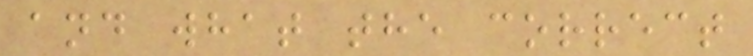and what the correct
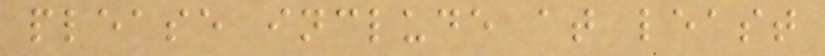please include at least
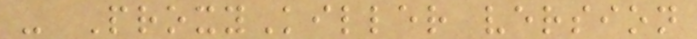- ProxyKiller version
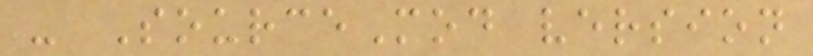- SourceMod version
